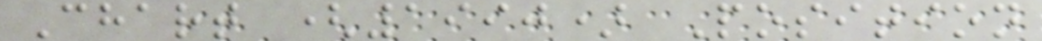Chart (1990) Position
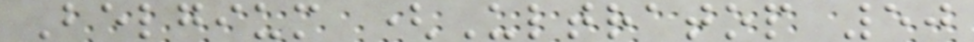Belgium (Ultratop 50
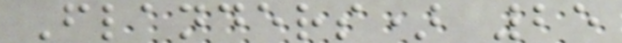Flanders) 25
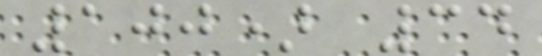100) 34
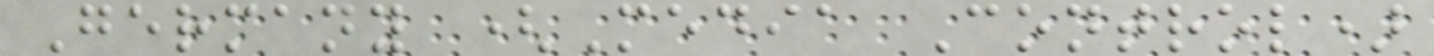Germany (Media Control)
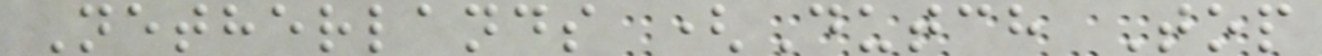Netherlands (Dutch Top
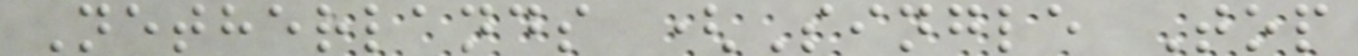Netherlands (Single Top
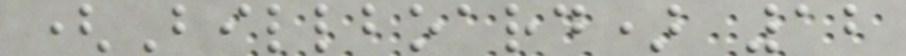(Billboard) 12
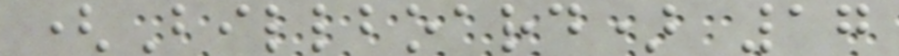(Billboard) 17
